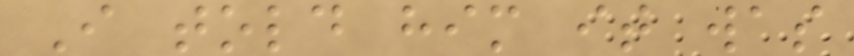I told him it was
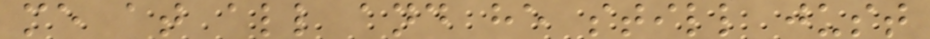me at all and he still just
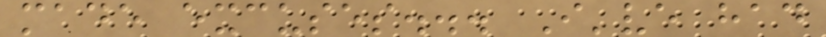made excuses... I've had
